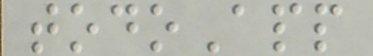todoApp
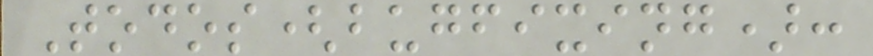Todos(bugfixing):
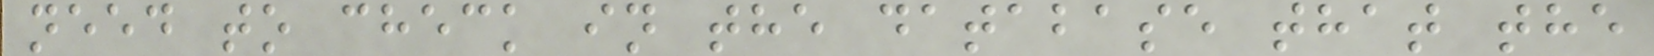need to check in the database that the
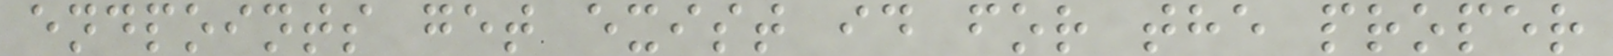endpoints get exist id for the proper
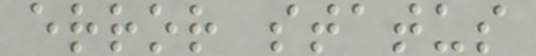error status
